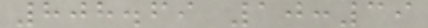808.69 10:39
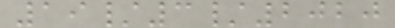19/3/2020
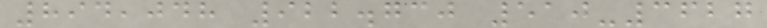894,048 922.730 510-3627
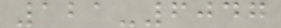121-6047
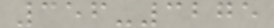356-3275
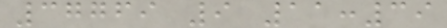37769 9 11:39
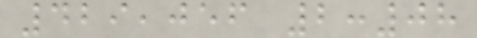429,056 2:08
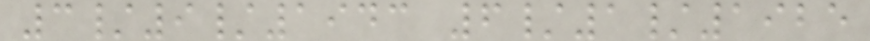3/9/1943 6/1/1925
